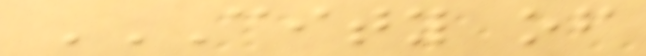CITY OF
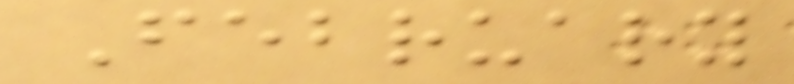February
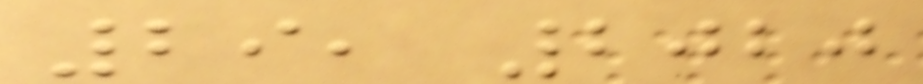29, 2020
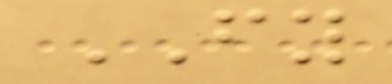FY
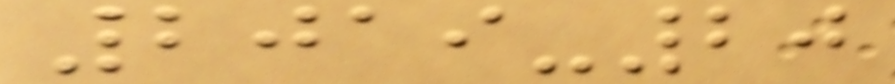2019-20
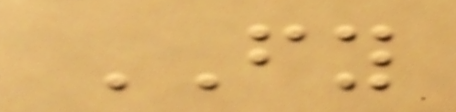FY
